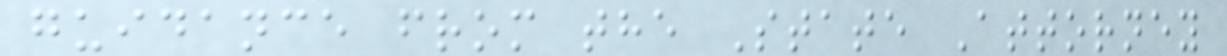guidance from the State Attorney
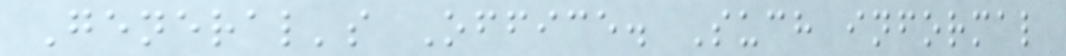General's Office. Such informal
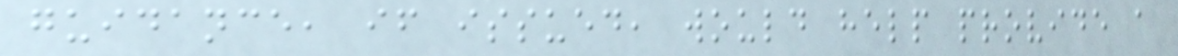guidance, if issued, would help provide a
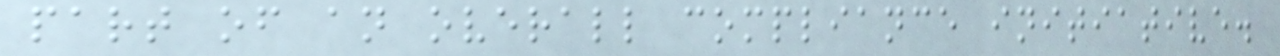part of an overall compliance initiative.
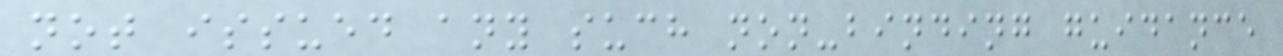not issued any such non-binding guidance
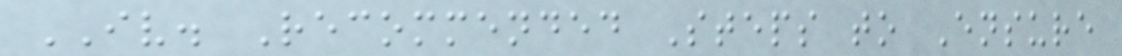IV. Recommended Steps to Ensure
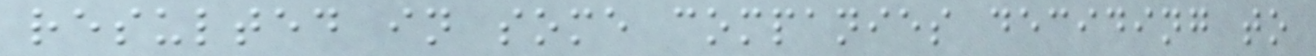resulted in some companies deciding to
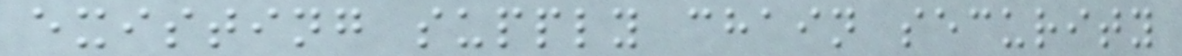existing supply chain security
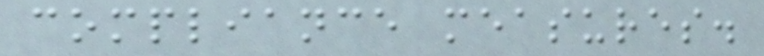compliance measures.
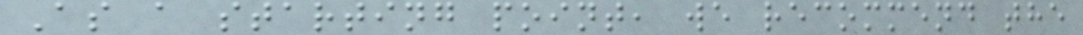As a starting point, we recommend the
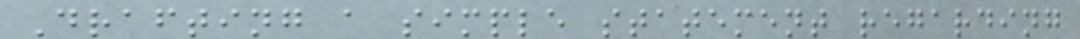Drafting a simple statement regarding
